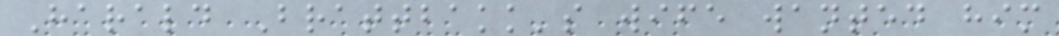Harald Brattbakk's wife wanted him
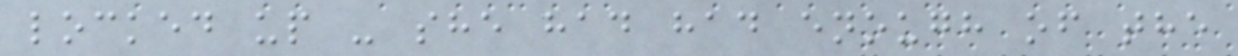locked up - she had had enough of the
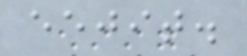eejit.
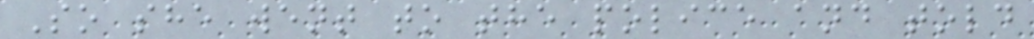So she went to the police and told
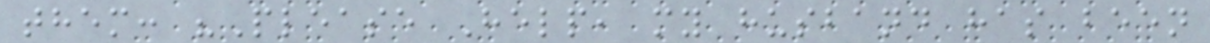them: "Please Help, my husband has been
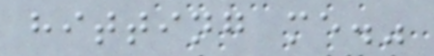hitting me."
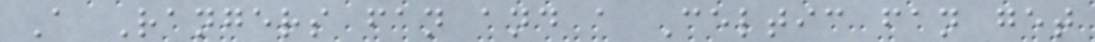A Rangers fan and a Celtic fan get
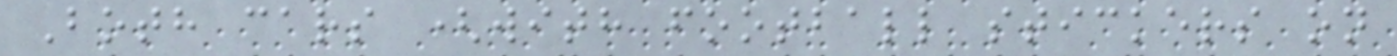Both cars (with football stickers on
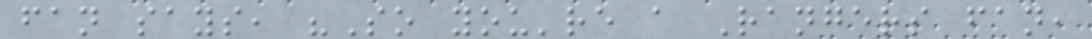fan says, "So you're a Rangers fan,
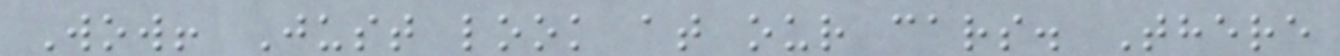Wow! Just look at our cars. There
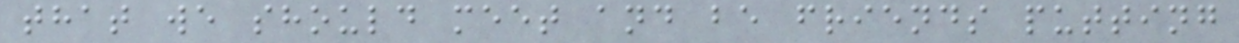that we should meet and be friends putting
